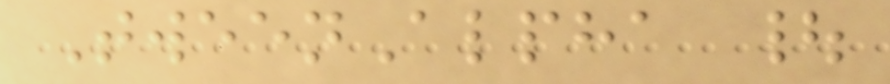TweenAlpha |
